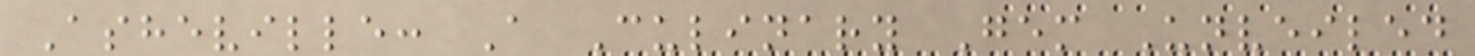Asheville: A Culinary Gem Unveiled
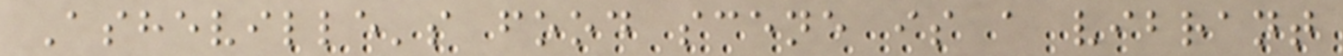Asheville's food scene is a vibrant
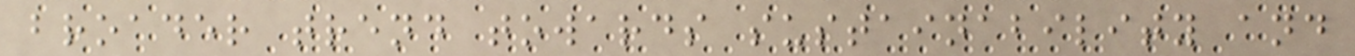broader trend towards sustainability and
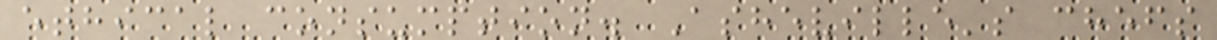ethical consumption. Asheville's chefs
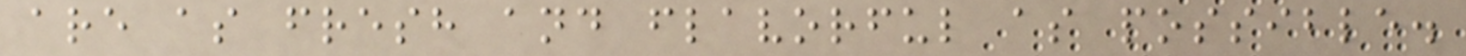are as fresh and flavorful as possible.
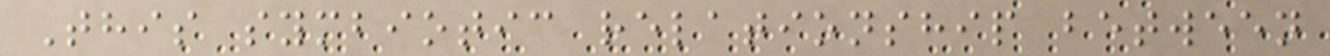This symbiotic relationship between
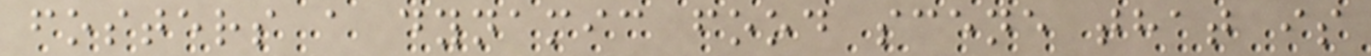fosters a dynamic food scene that is
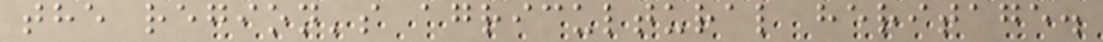the region's agricultural heritage.
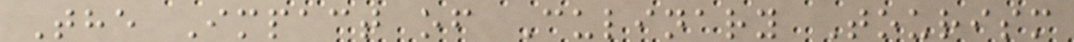The Impact of Culinary Tourism
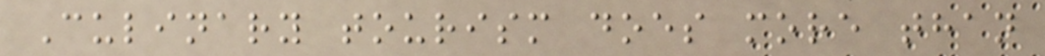Culinary tourism does more than
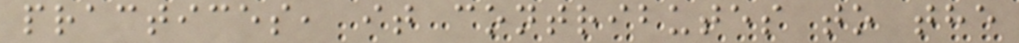practices, it contributes to the
